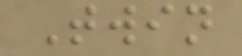Twin
